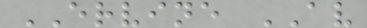ERVINE AV
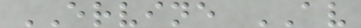ERVINE AV
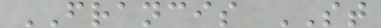FRANCIS ST
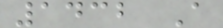1432 A
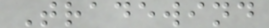Tradewind
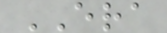ERA
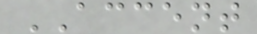ACCENT
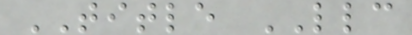TITLE LLC
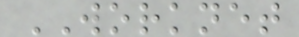WORKNET
